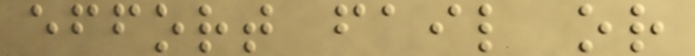effort fail or
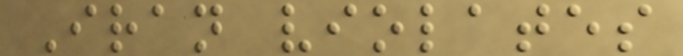Iran violates
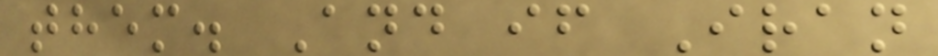them. And if Iran
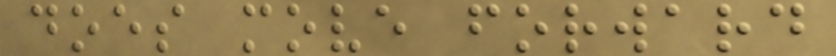does move forward
